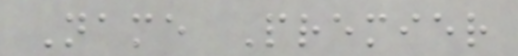Name Premier
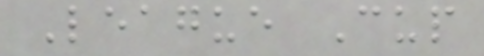League Cup
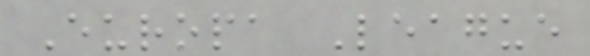Europa League
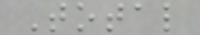Total
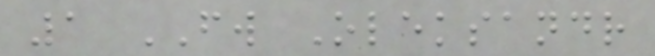1 FW Oleksandr
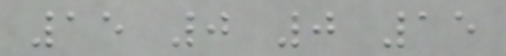15 0 0 15
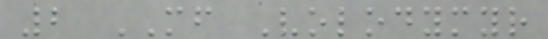2 MF Volodymyr
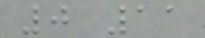0 11
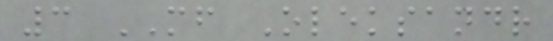3 MF Oleksandr
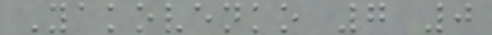Yakovenko 7 0
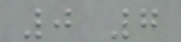0 7
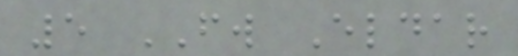5 FW Eldar
